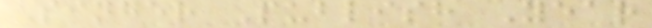Singer Publish Year
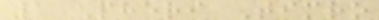1 Pheri Timro
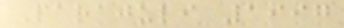Parajuli 1997
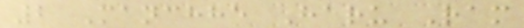2 Manchhe Haru Ram
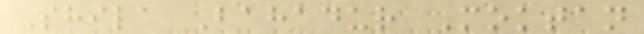Shila Bahadur Moktan
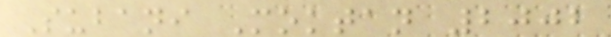Subani Moktan 2002
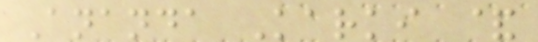Ananda Karki &
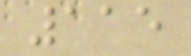115
